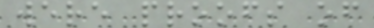were proofs of
